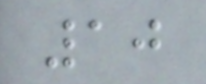10
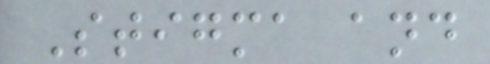Stigma and
